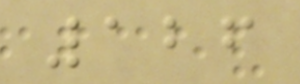126
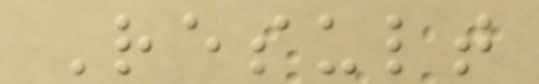Result
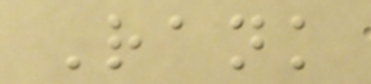Rank
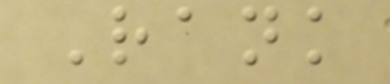Rank
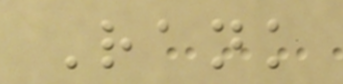Rank
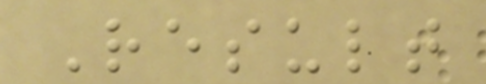Result
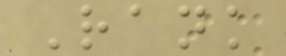Rank
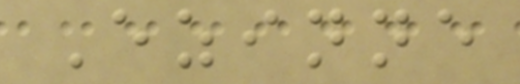Ezinne
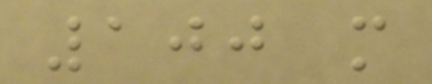100 m
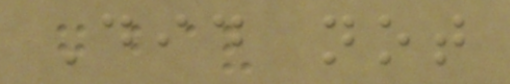Did not
